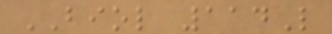BIOL 114L
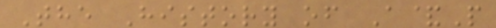The History of A&P
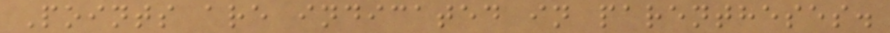Points are indicated in parentheses.
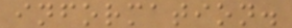information.
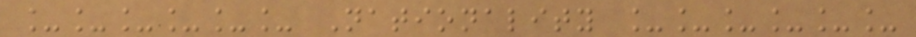______ Nationality ______
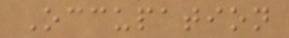Occupation
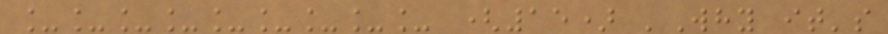_________ (15) 'Why it's
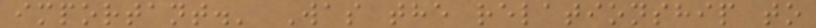important.' Was the relationship to
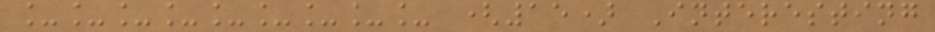_________ (15) Interesting
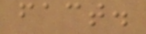fact.
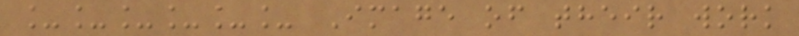______ Image of their work
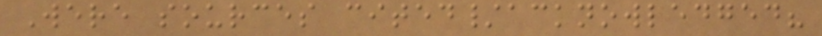Were sources cited/acknowledged?
